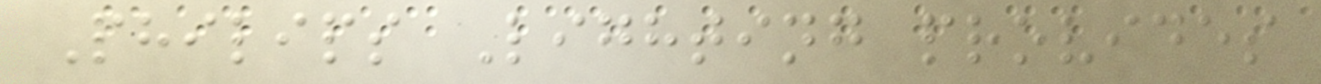Philips Lighting provides
